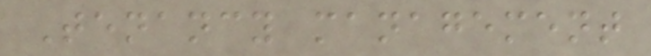Tenancy management
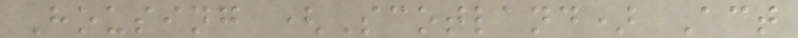Housing (Scotland) Act
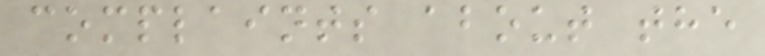complaints about the
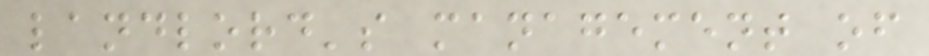landlord's management of
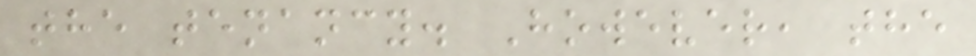the tenancy. However, the
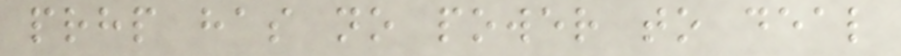prhp has no power to deal
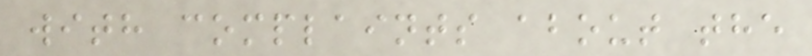with complaints about the
